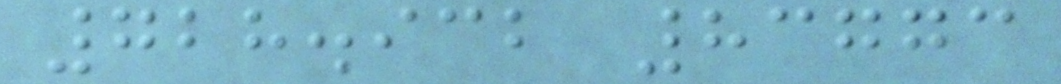728.932 83773
